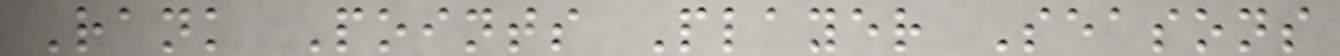Rank Points Player Seasons
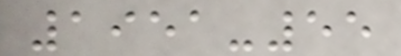1951-55
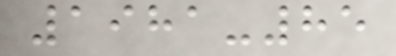1981-85
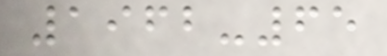1962-65
